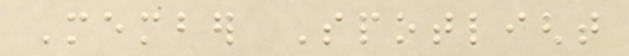Member Spotlight
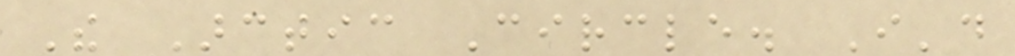The Arctic Circle. I'd
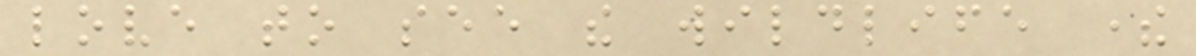love to see the wildlife there
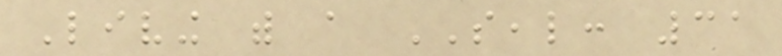Living with a SEAL: 31
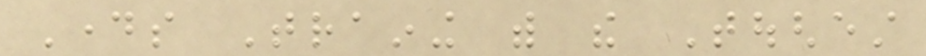Days Training with the Toughest
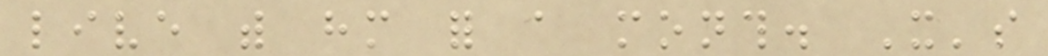live with him for a month. It's
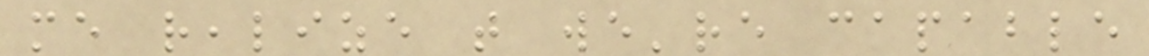me realize that we're capable
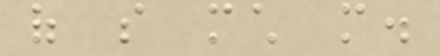of so much more.
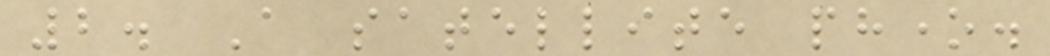2. A satellite phone.
